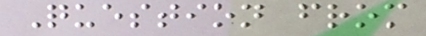Question from
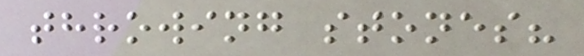throwing stones?
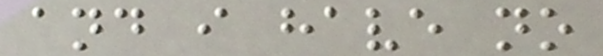and i have no
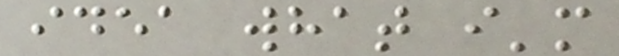idea what i'm
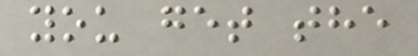you get the
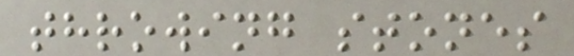throwing stones
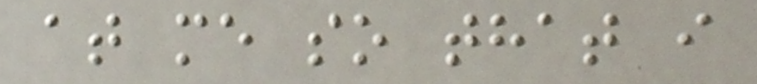at me so that i
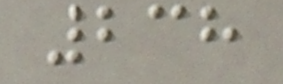238
